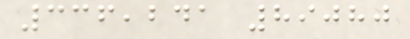336,241 89080
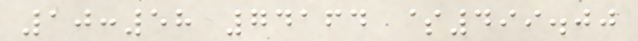10:58 74164 $499.00
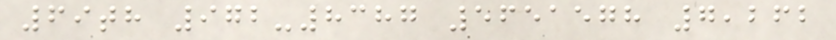69th 972-8387 5651578 7,262
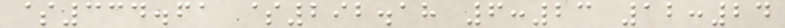$334.61 $292.18 6:23 12:24
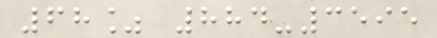68% 884-3595
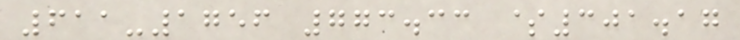611-1756 773.33 $301.17
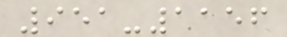951-1156
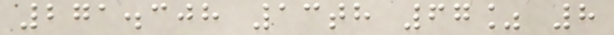271.308 13th 67% 8
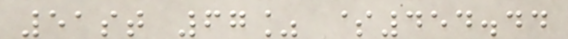51st 67% $454.44
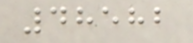48582
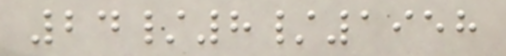24/8/1958
